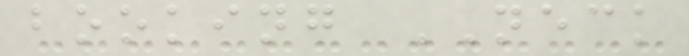booking NECK
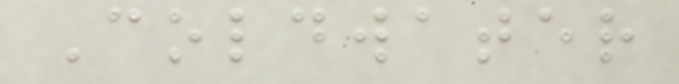Coldwater
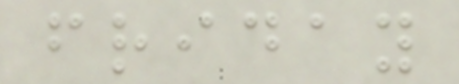friday
